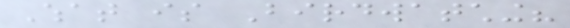What is Birdwatching?
